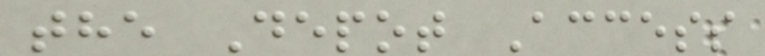the Depot Access
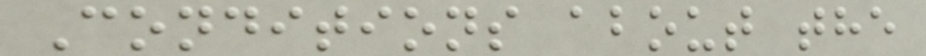Conditions about the
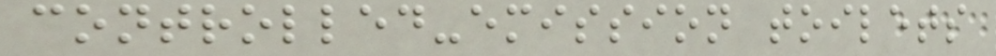controlled-emission toilets
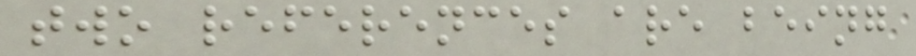two references are being
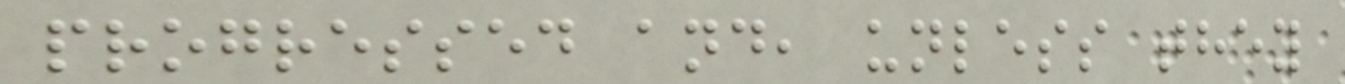progressed and, unless they
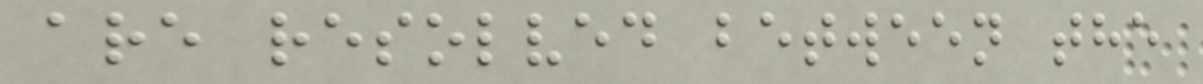are resolved between the
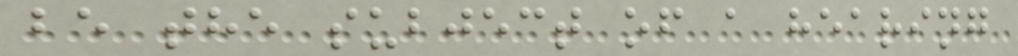be the subject of a hearing
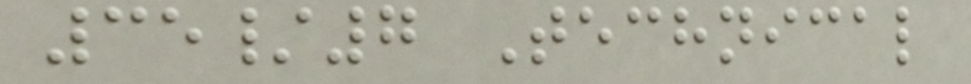35/7 Technical
